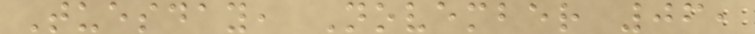Tuesday, November 06,
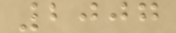2007
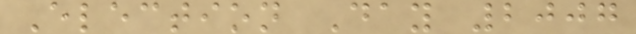Election Day 2007
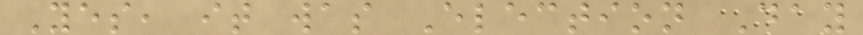Yes, it was Election Day
